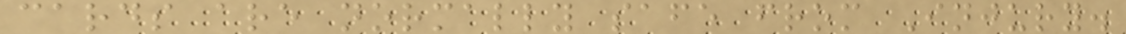cards are normally safe from Injury.
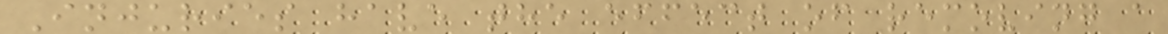Injuries have the effect of removing a
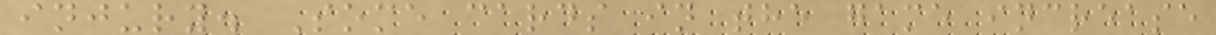injury. Some cards in the game increase
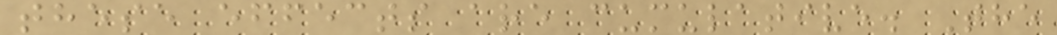these effects are cumulative. The
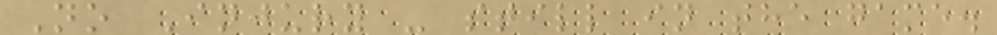No Injury - still in the game.
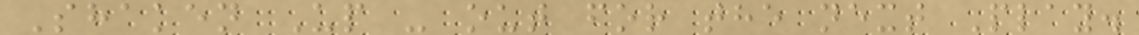Shaken Up - out for the next Play.
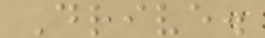Drive.
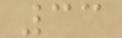33
